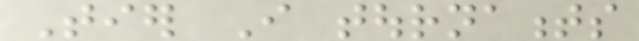Tier I tournaments
